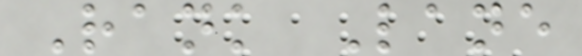Rank Lane
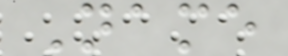Name
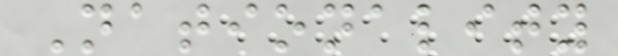Nationality
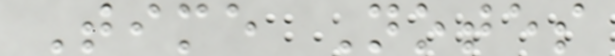Time Notes
